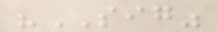"SIG"
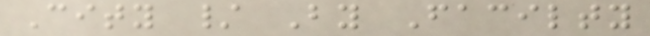City / By Facilty
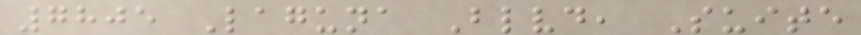7805 Laguna Blvd, Suite
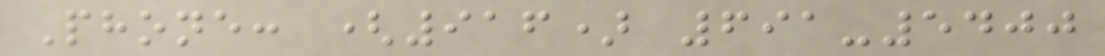Phone: (916) 691-5400
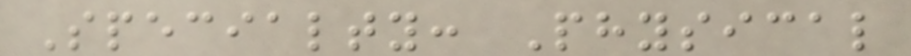Specialty: Physical
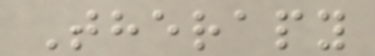Therapy
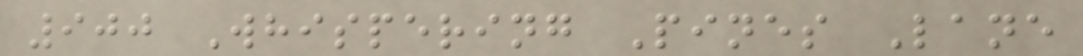900 Whispering Pines Lane
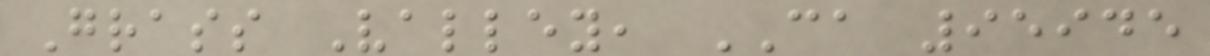Grass Valley, CA 95945
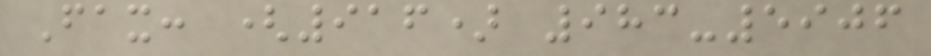Fax: (916) 983-5906
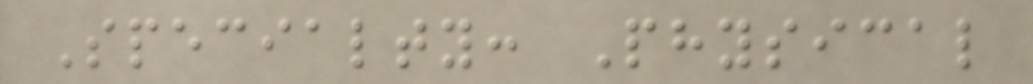Specialty: Physical
